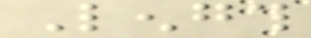Length
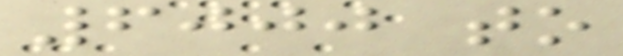6000 to
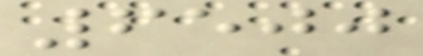6500
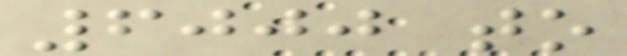6000 to
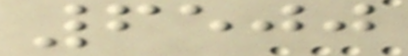6500
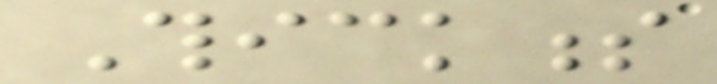Thickness
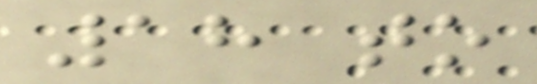18 to
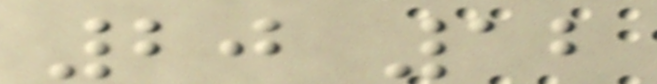20 12
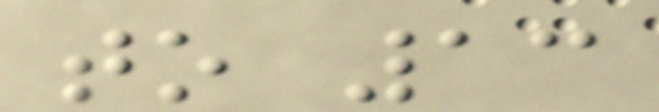to 13
